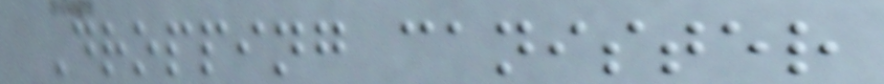Dropping canister
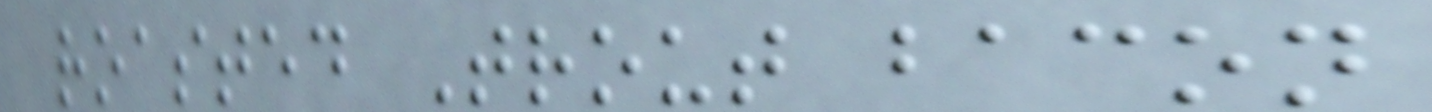roasted Trout bacon
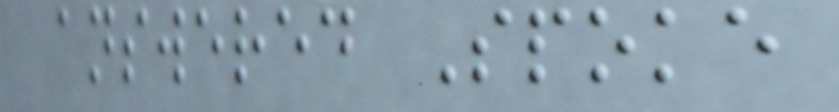answered Spoke
